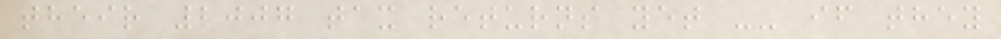their 2007 tax returns yet -- if they
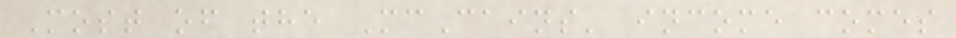Most of the McCains' income comes
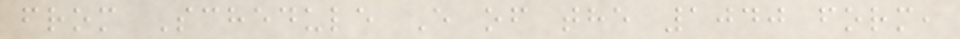from Schedule E of the 1040 form,
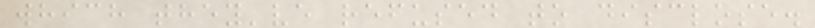which they've refused to disclose.
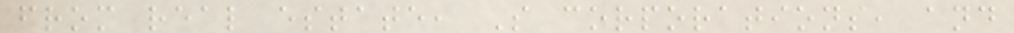from real estate, S corporations, and
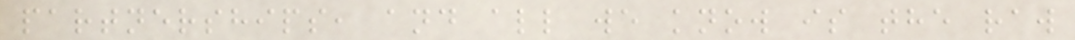partnerships, and all we know is the raw
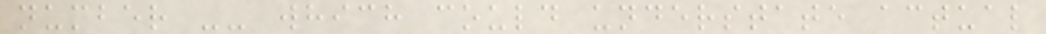number -- which could understate actual
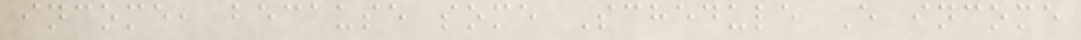income, because some Schedule E income
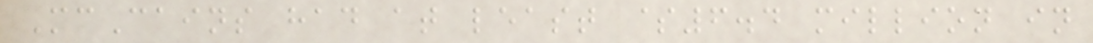McCains had at least $6.4 million in
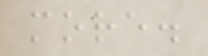more.
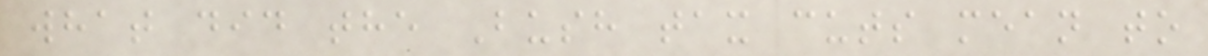what did the Bush tax cuts mean to
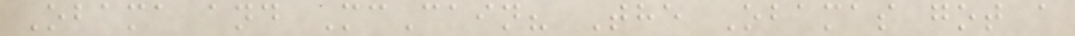Obama and McCain? The Obamas got a
